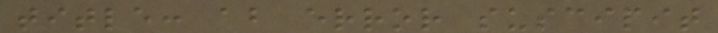title: ab error suscipit
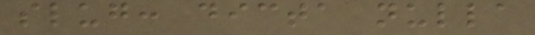slug: dicta nulla
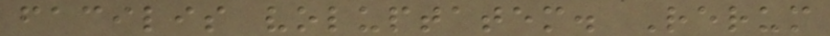facilis voluptatem. Rerum
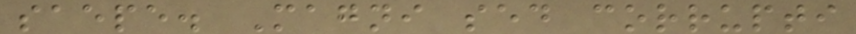saepe. Magni sed corrupti
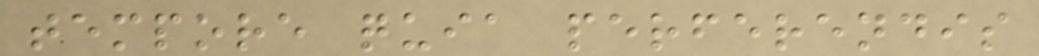tempore quia perferendis
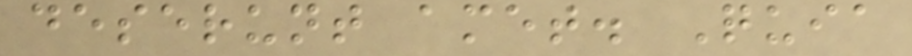deserunt amet. Quia
